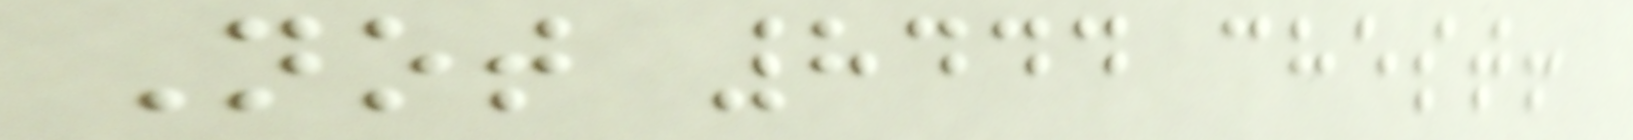Not 8444 chest!
